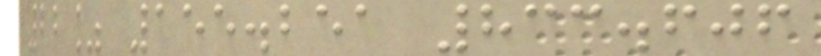22% 155.251 833.606
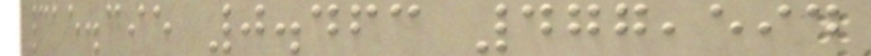315.395 0.463 477,594
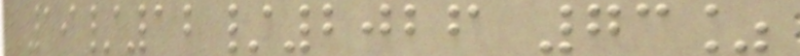19/12/2026 73%
